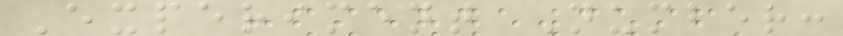Experiment Number:
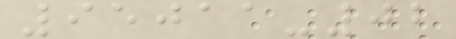95011-02
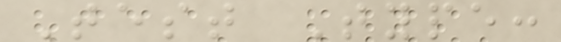Test Type:
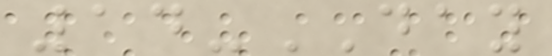14-DAY
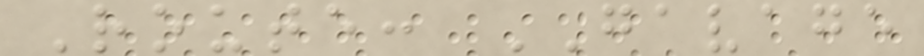Route: GAVAGE
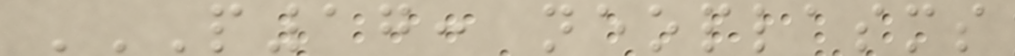P17: NEOPLASMS
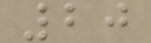20
